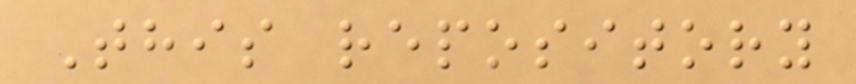This repository
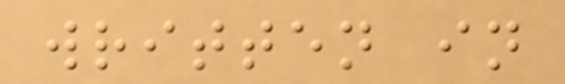written in
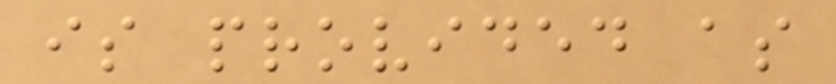is provided as
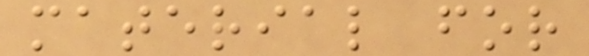material for
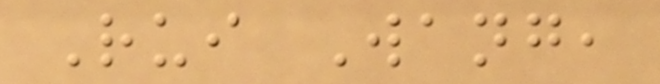Rui Wang,
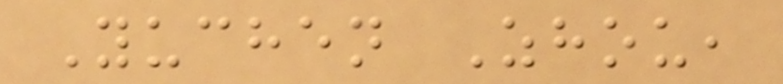Yuchen Zhou,
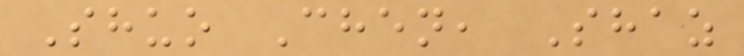Shuo Chen, Shaz
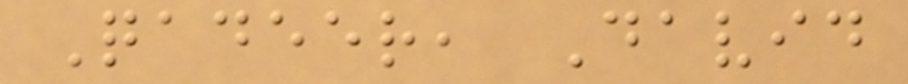Qadeer, David
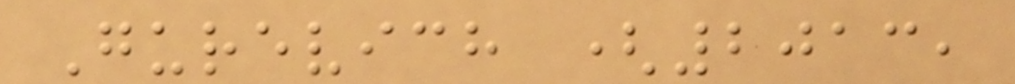Gurevich (2013,
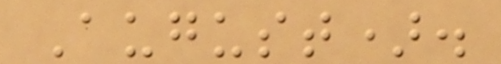August).
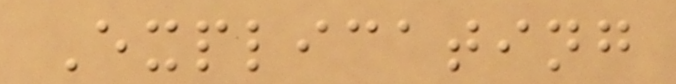Explicating
